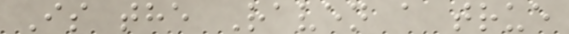Is the Raven a true
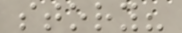story?
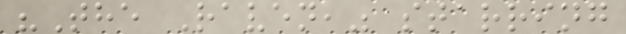"The Raven," starring
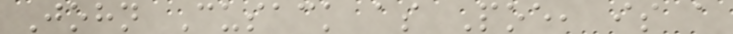John Cusack as Poe, is a
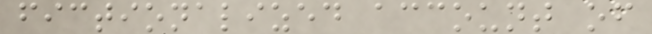fictionalized account of
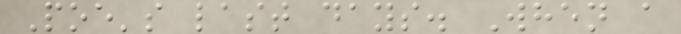Poe's last days. When a
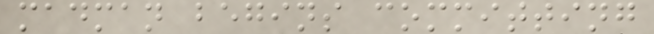madman begins committing
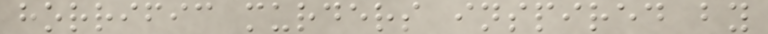horrific murders inspired by
